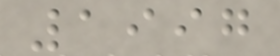1997
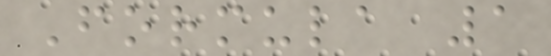Formula 1
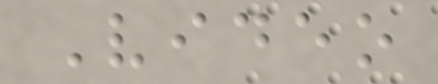Video
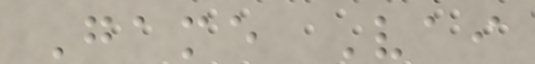Game Vai
